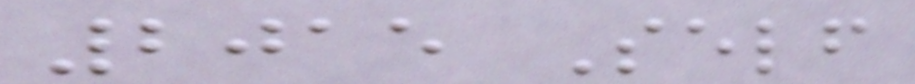2015 Self
